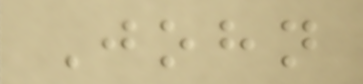John
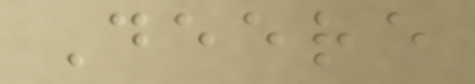Deere
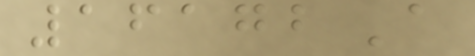16172A
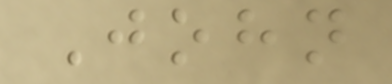John
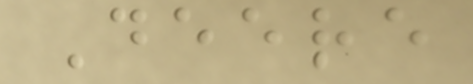Deere
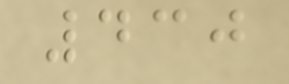430
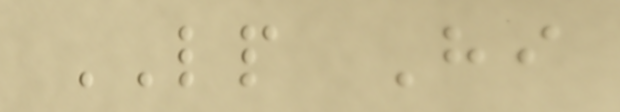LP Hi
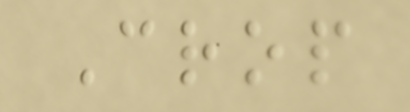Crop
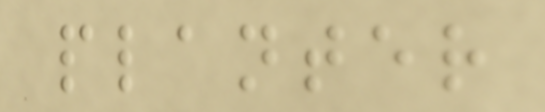planter
